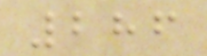286
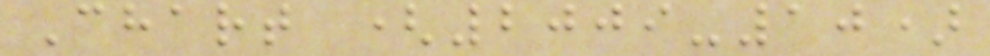Chart (2009-10)
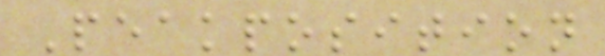Peakposition
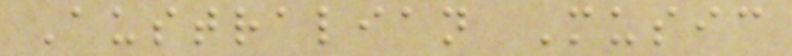Australian Music
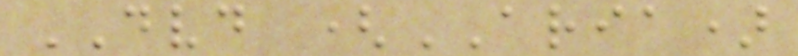DVD (ARIA)
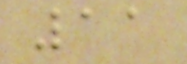11
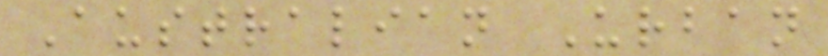Australian Urban
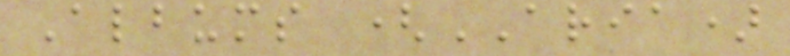Albums (ARIA)
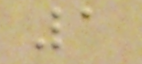1
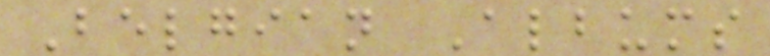Belgian Albums
